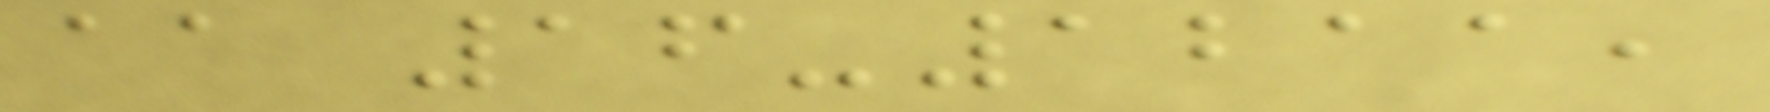aa 16-1211,
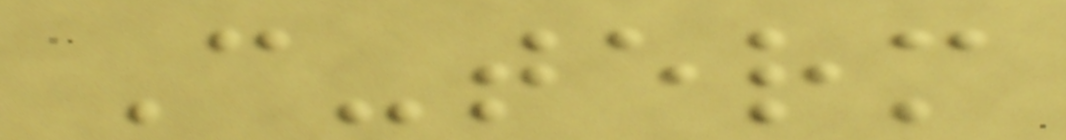C-term
